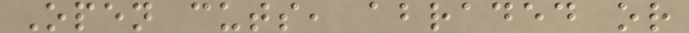Open cuts, abraded or
